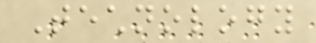Technology
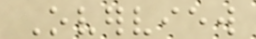Overview
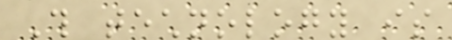This technology is
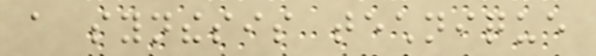a synthesis technique
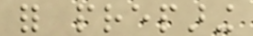for preparing
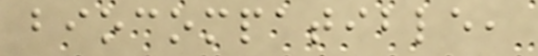biocompatible,
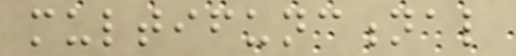multifunctional
